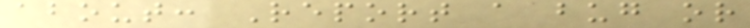about: Report a bug or
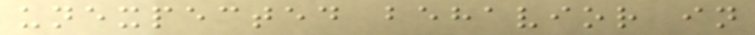unexpected behavior in
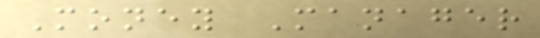Money Manager
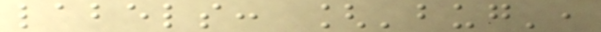labels: ['bug',
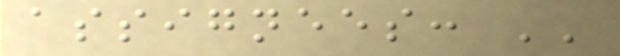assignees: ''
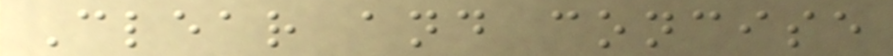Clear and concise
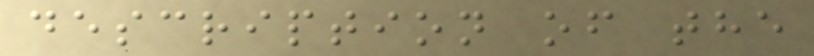description of the
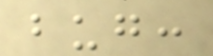bug:
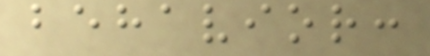behavior:
